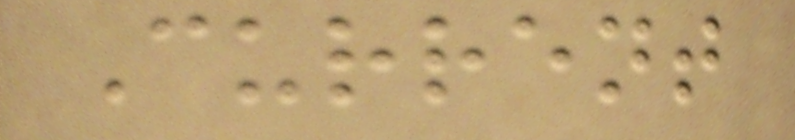Current
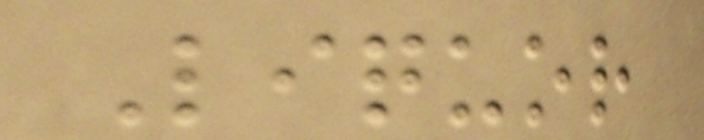Liquor
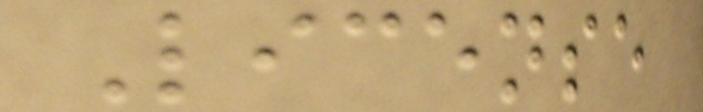License
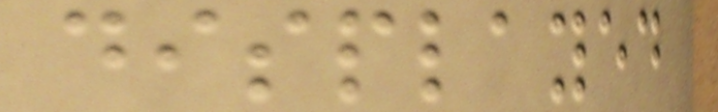displayed
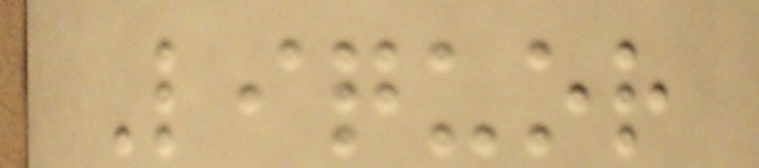Liquor
